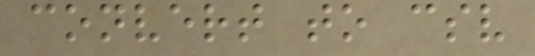convert to csv
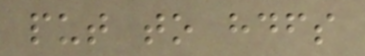put to hdfs
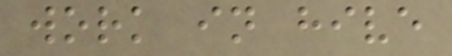work in hive
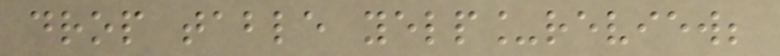drop table yelp_review;
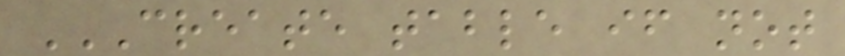CREATE TABLE IF NOT
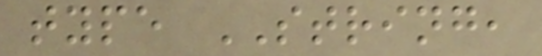type STRING,
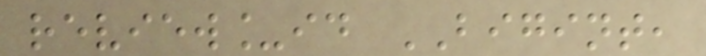review_id BIGINT,
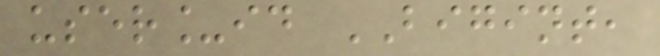user_id BIGINT,
